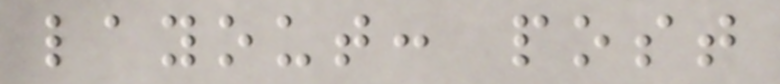layout: post
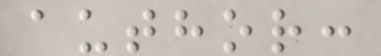author:
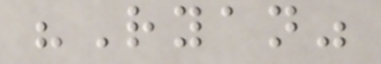"Ryan"
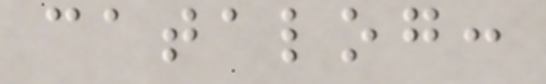catalog:
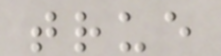true
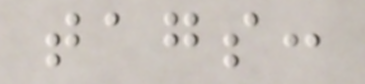tags:
